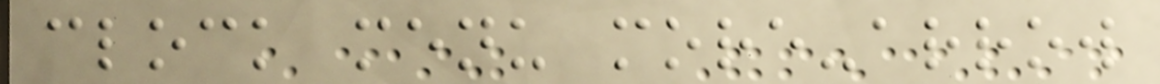clock menu more-arrow
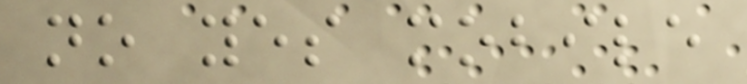no yes mobile
